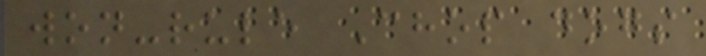won-rule Chop dogs
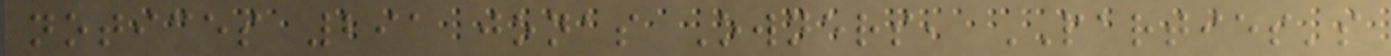notices 291 jonas Owners, PARTIES's
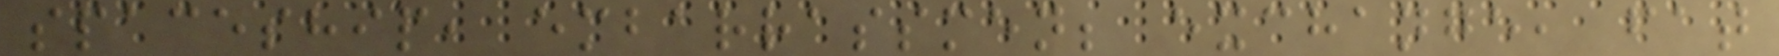spaceship, embarrassmen; exchange, fat
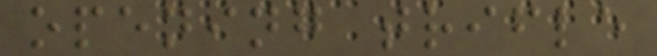opening trifle
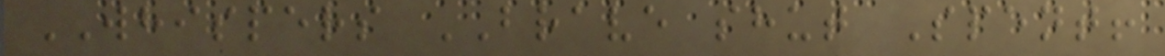WHISPERS BRAVE shut Spent!
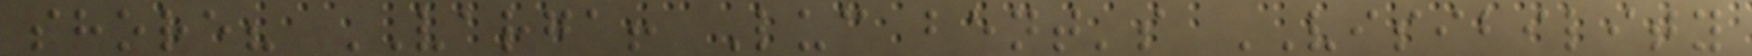shore? VARGA! Luc bent's VISIBILITY
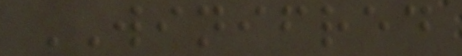WINIFRED
